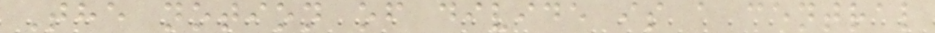The notion of divide is a central
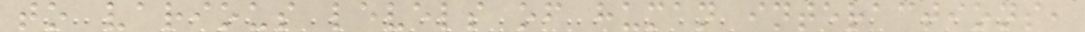to various levels of human interactions,
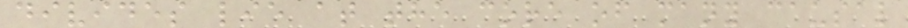divides lie at the core of many causal
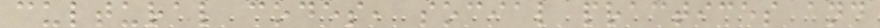cultural codes, social practices and
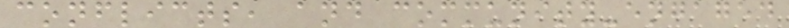conflicts, and community-engaged
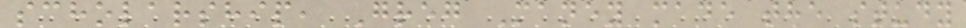scholarship, Greg Maney made the study
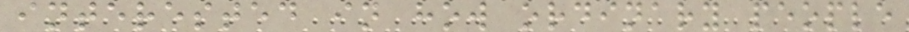interested in how ordinary people
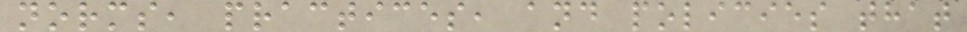norms, practices, and policies that
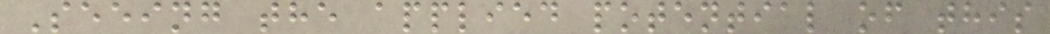Seeing the applied potential of this
